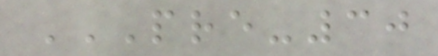PRE-30
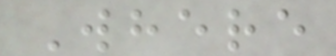Where
